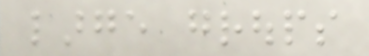large groups
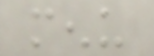menu
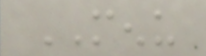MENU
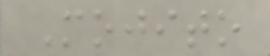Mojito
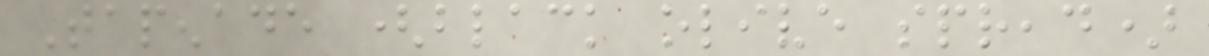Tapenade (black olive spread)
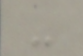-
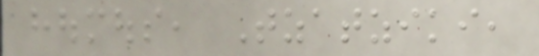houmous, Tzatziki,
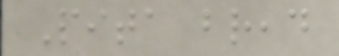Pita bread
